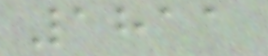1811
